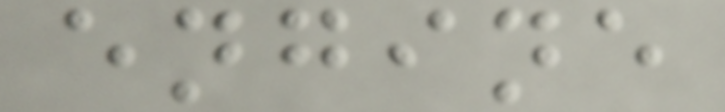engine
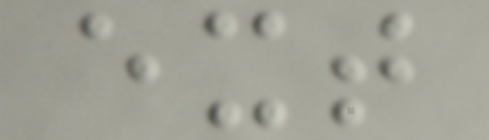ext
